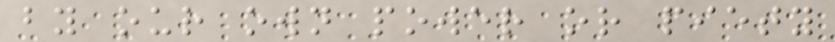by our own power or piety
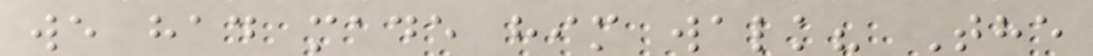we had made him walk? The
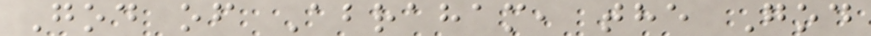God of Abraham, the God
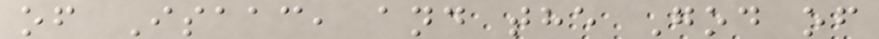of Isaac, and the God of
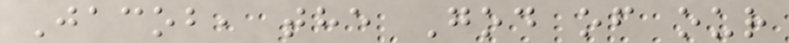Jacob, the God of our
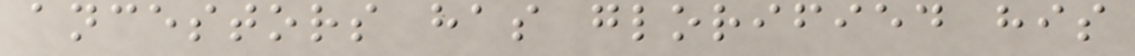ancestors has glorified his
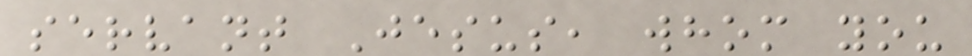servant Jesus, whom you
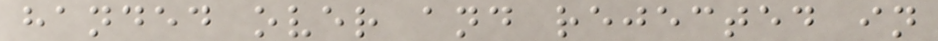handed over and rejected in
